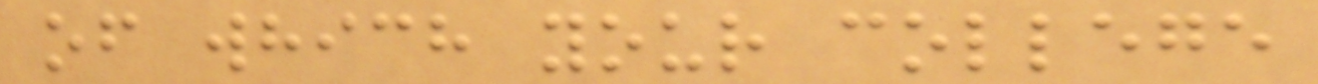of which your college
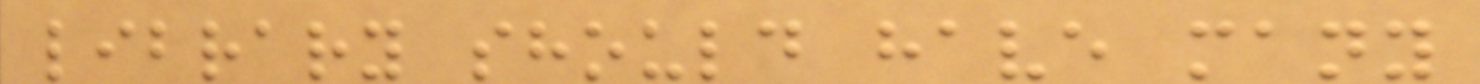library should have many
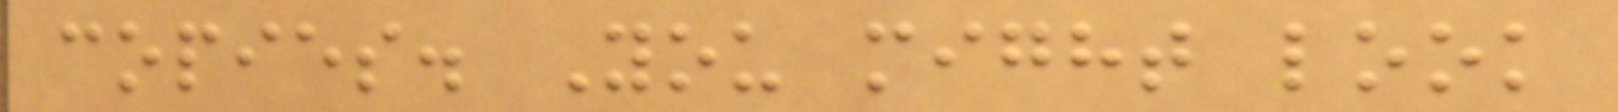copies. You might look
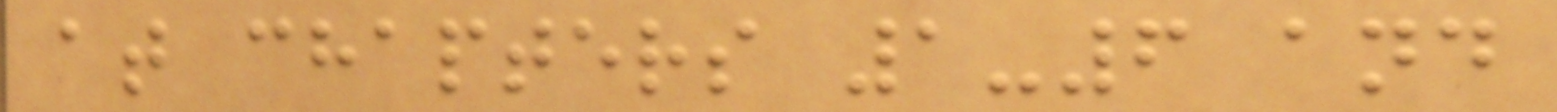at chapters 1-6 and
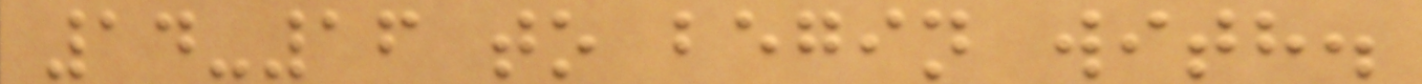14-16 to begin with.
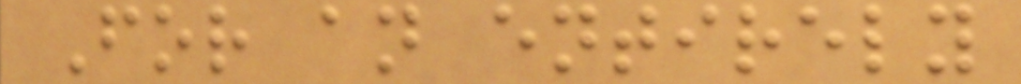For an entirely
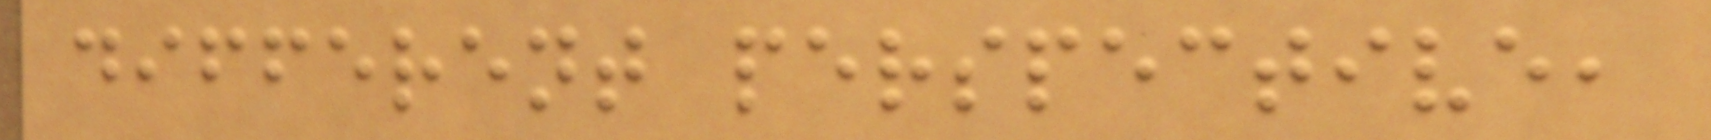different perspective,
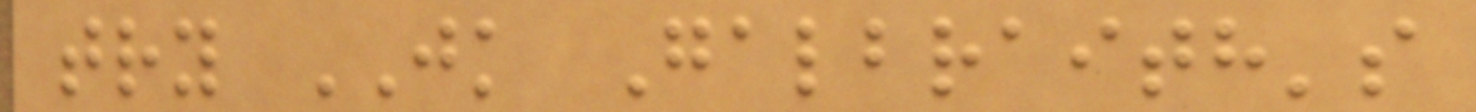try JK Galbraith's
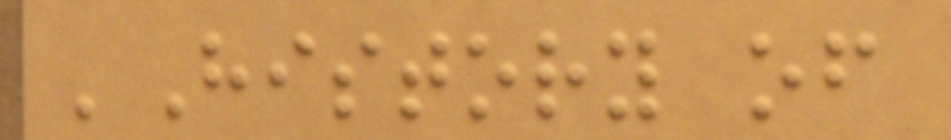'History of
